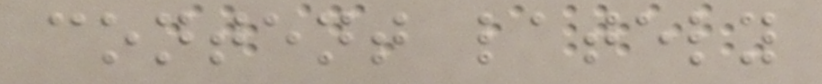content lately
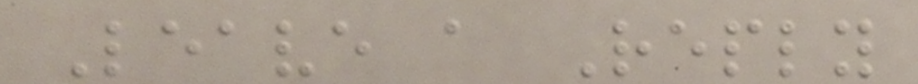Leave a Reply
